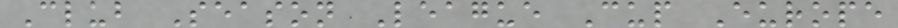Club Season League Cup Europe
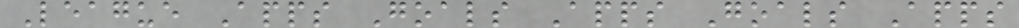League Apps Goals Apps Goals Apps
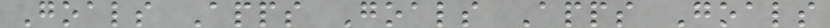Goals Apps Goals Apps Goals
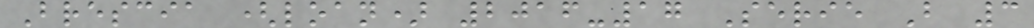Brescia (loan) 2016-17 Serie B 3
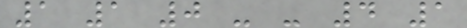1 1 0 - - 4 1
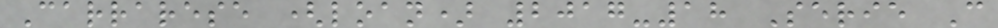Carrarese (loan) 2017-18 Serie C
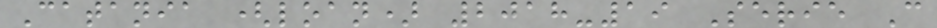Catania (loan) 2018-19 Serie C
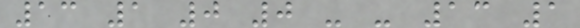13 1 0 0 - - 13 1
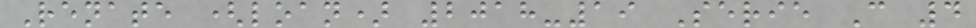Renate (loan) 2018-19 Serie C 4
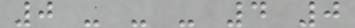0 - - - 4 0
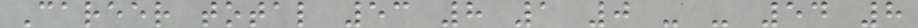Career total 53 8 1 0 - - 54 8
